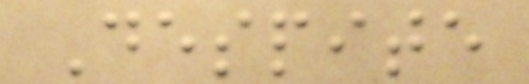Despite
